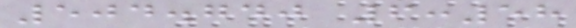504.740 6:58
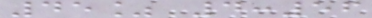45% 4:56
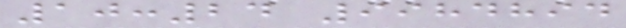10:24 9984894
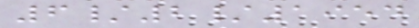6/2/1954
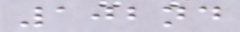102nd
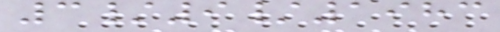3/9/1983
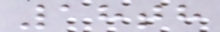18th
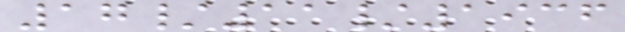17/11/1936
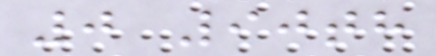0 90th
